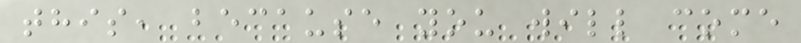this, because you will come
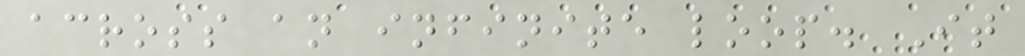across an infinite loop. It
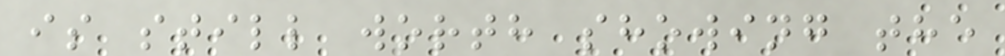is still worth showing the
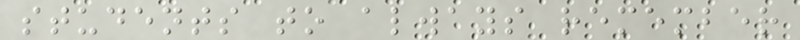students to always remember
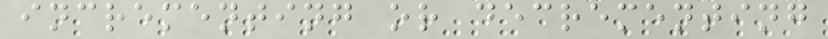incrementing or decrementing
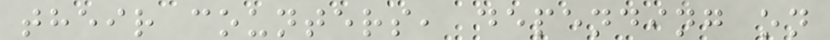their counters, depending on
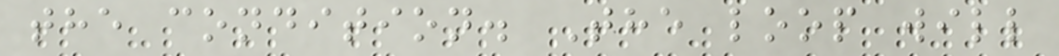the condition. The loop will
